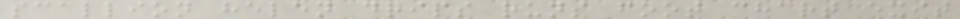scallion helen drips runs foot chart exit
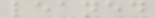leaned
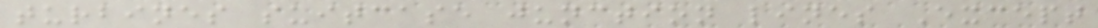turbines suitcase junction lines Except
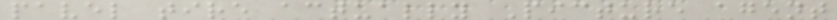pavel tire actually Picture agent
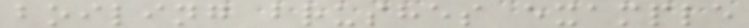boiling brushes example
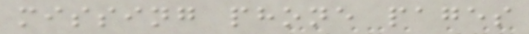missing phone pages
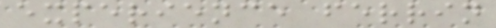experience ferrin
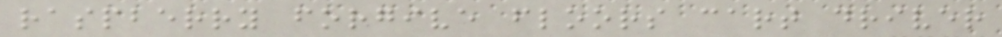raspberry forgive floors cart driver
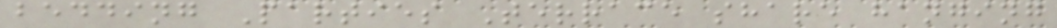bedding Parties Terrace share hanging
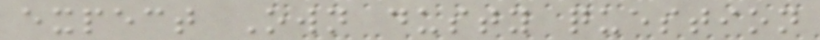expect Own dusty question
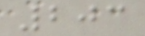203
